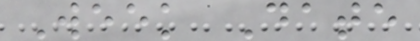Week Date
